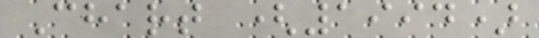Chart (1994)
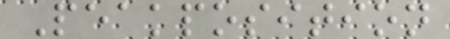Peakposition
